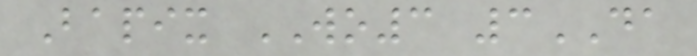Bapix WO3 3DA
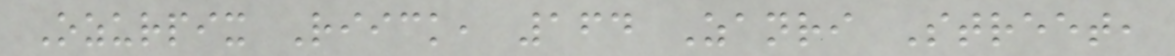Ozurpix Riick, 164 Zanri Street,
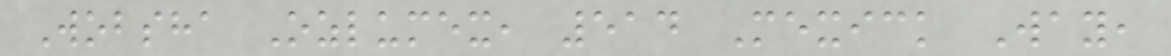Wobsha Ozlumex, 514 Mexick Way,
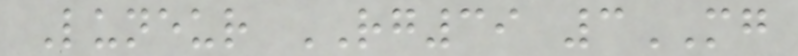Luneur RG39 3MG
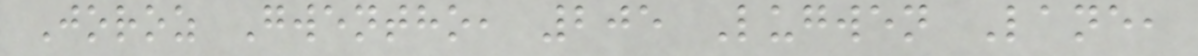Joroz Gwentho, 205 Lugwen Lane,
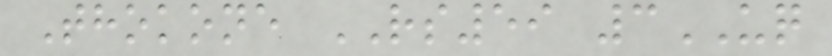Thokone RS59 3UQ
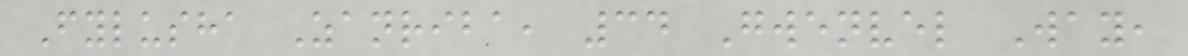Fylusha Zanriba, 34 Gwenvel Way,
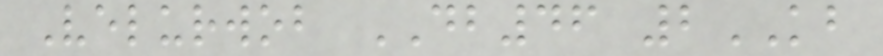Velurwob DB46 2KB
